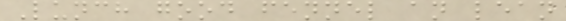Lunch good fennel an lean
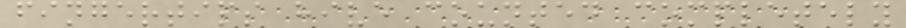fingertips hive counted completely
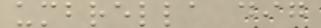umbrella dig
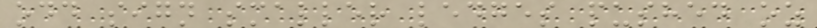odd sign smaller ledges pushed oz
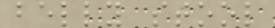belly stool
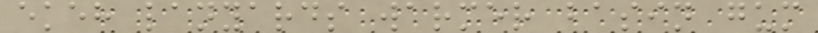ekeh lanyards warmer basin gum
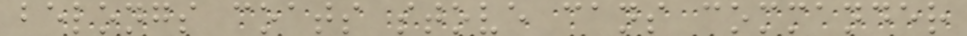belongs coats stove cans commander
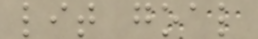lit goal
